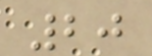20
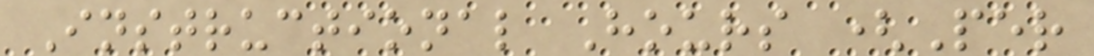Instructional Hours (Per
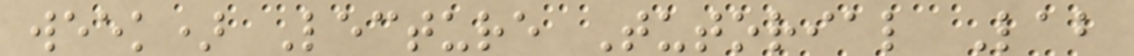week) Lecture Tutorial Lab
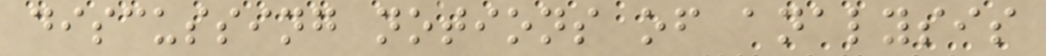discussing notions of analysis
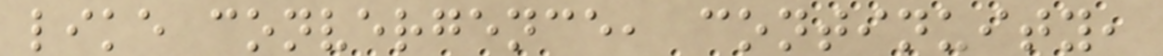like convergence, continuity,
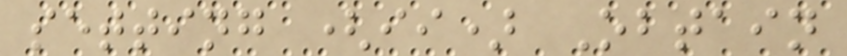setting (ii) Obtain
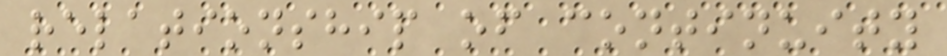relationship of continuity
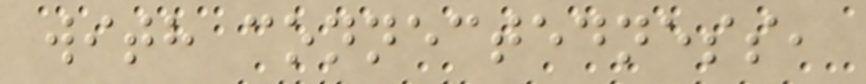with connectedness,
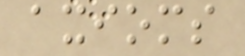axioms
